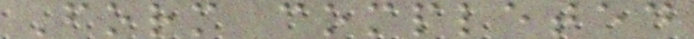Form completed
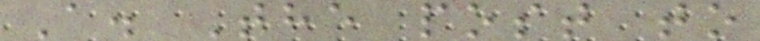A. The post to
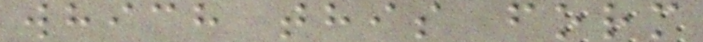which this form
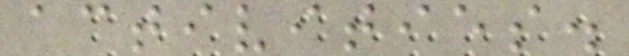activities.
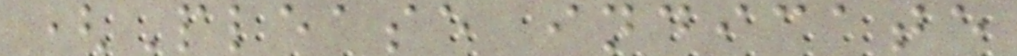(Please indicate
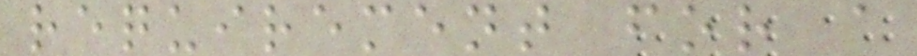requirement for a
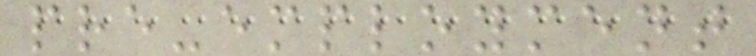pre-employment
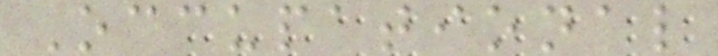Occupational
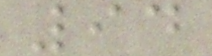94
